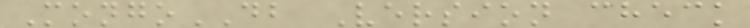MongoDB Version check
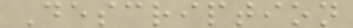Description
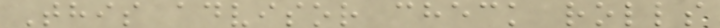This advisor check rolls
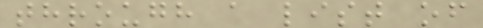through a list of
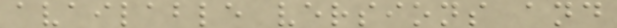available versions and
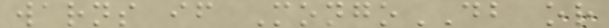warns if MongoDB or
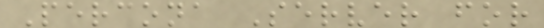Percona Server for
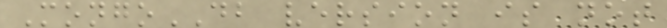MongoDB version is not
